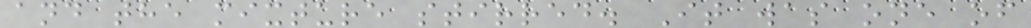and the mixture stirred. It was one of
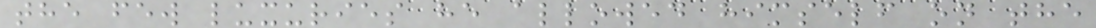the few luxuries he allowed himself on the
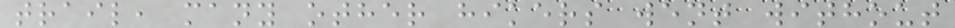trail, many other hikers went without
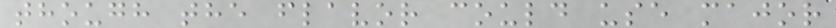though the flavor could use major
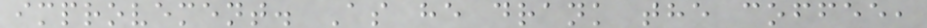improvement. As he drank the coffee,
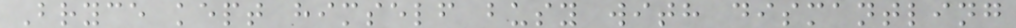Bryce kept himself busy with dismantling
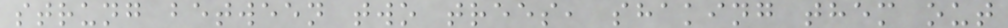strung between two trees, shaking them out
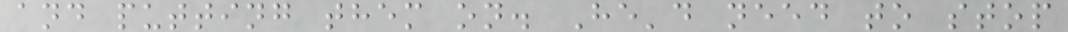and putting them on. He'd need to stop
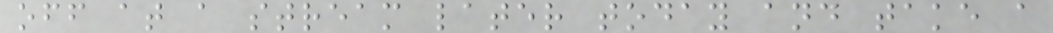off at a stream later today and take a
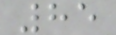85
